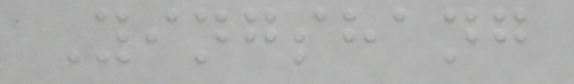Yingshang
